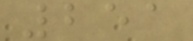251
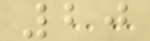20
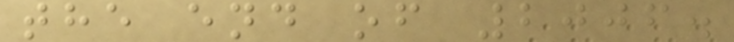the end of 2006.
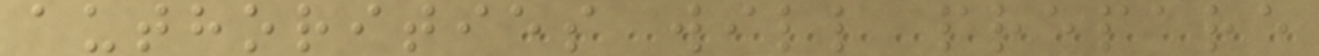authorities will prepare
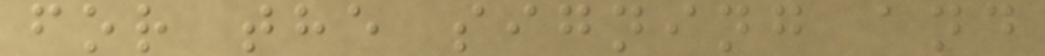for the signing and
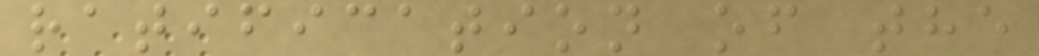ratification of the
